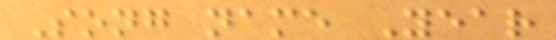Song name Year
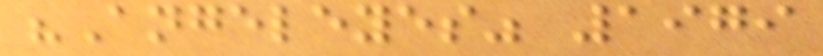"Angeleyes" 1979
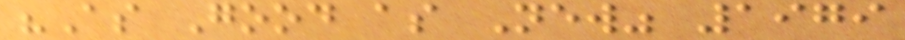"As Good as New" 1979
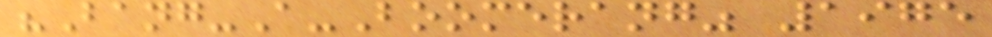"Bang-A-Boomerang" 1975
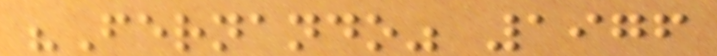"Fernando" 1976
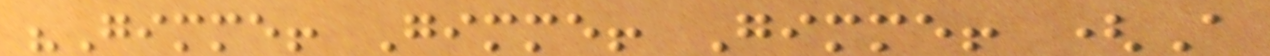"Gimme! Gimme! Gimme! (A
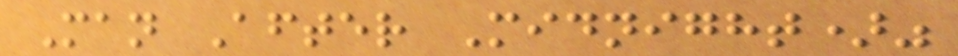Man After Midnight)"
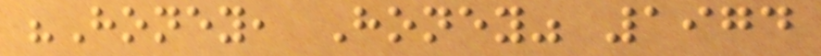"Honey, Honey" 1974
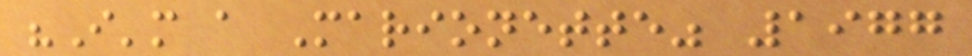"I'm a Marionette" 1977
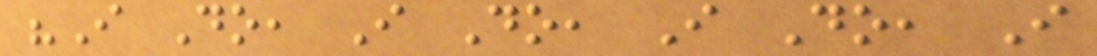"I Do, I Do, I Do, I
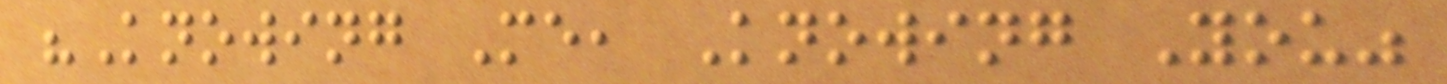"Knowing Me, Knowing You"
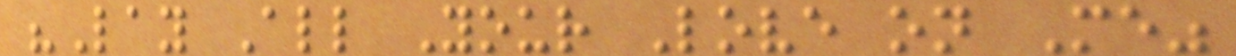"Lay All Your Love on Me"
